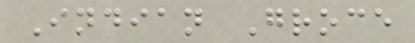Indian Groce
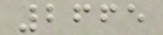2665
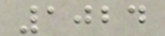1024
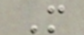M
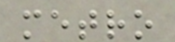metro
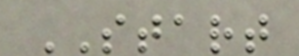START
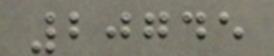20745
